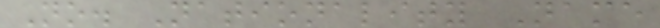No. Nationality Name
